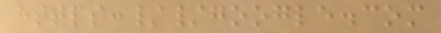https://google.com
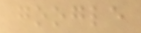google
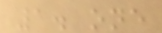1. one
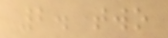2. two
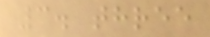3. three
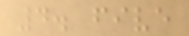4. five
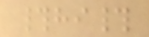#hi#
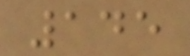145
